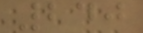240
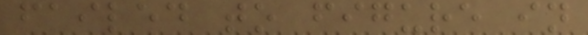failed to figure in
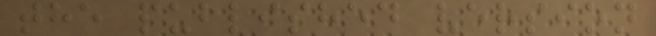the published version
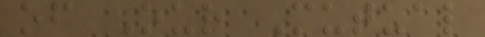of Our Mutual
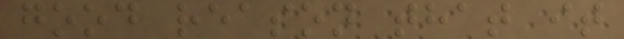good reason that it
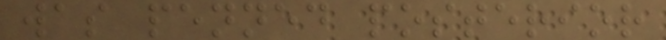was penned posterior
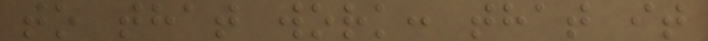to that work: that it
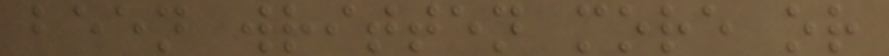been written more or
